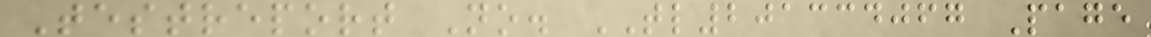Testreport No. TL201334067 Page
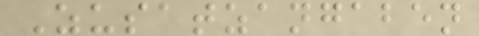Zusatzangaben
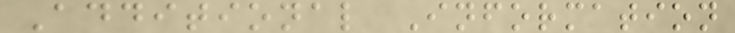Additional Information
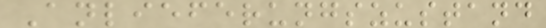Anlieferungszustand
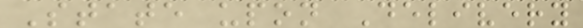State upon Delivery
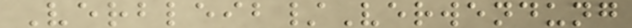Verbleib/Verwendung
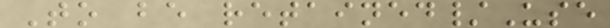To be retained/Use
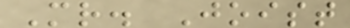Mr. Joist
